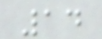14
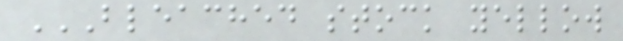BLEACHED STOCK YELLOW
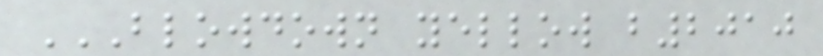BLOWDOWN YELLOW B2010
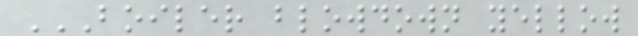BOILER BLOWDOWN YELLOW
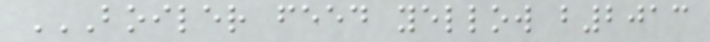BOILER FEED YELLOW B2013
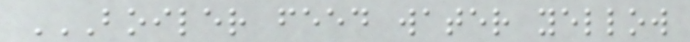BOILER FEED WATER YELLOW
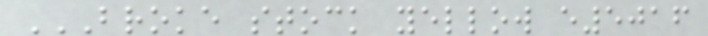BROKE STOCK YELLOW E5016
